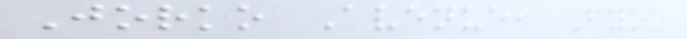Jorko Avenue, Fyoz
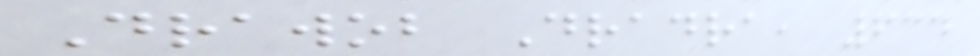Drawob Dradra, 634
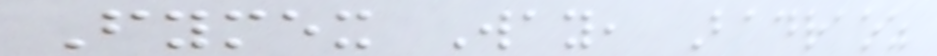Fymex Way, Badraoz
